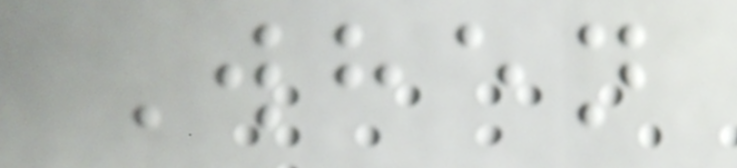When
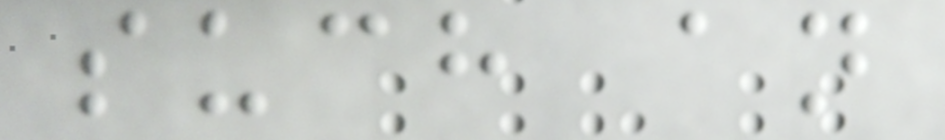such an
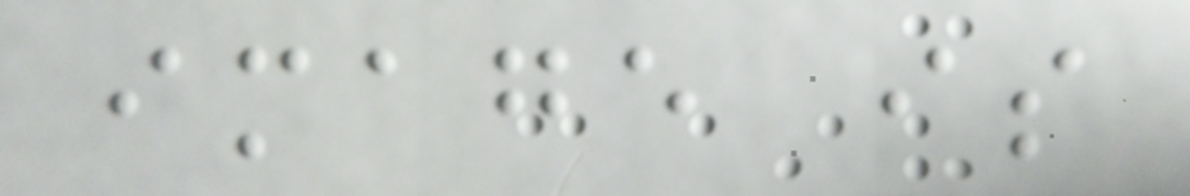image is
